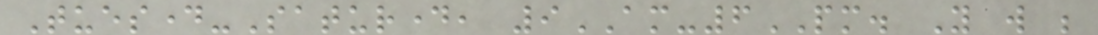Tuesday-Saturday, 9AM-6PM. You will be
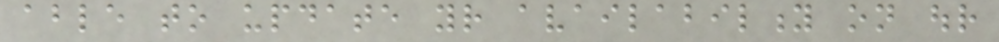able to update your availability on our
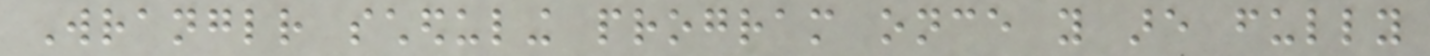Wranglr scheduling program once you are fully
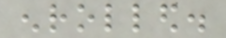enrolled.
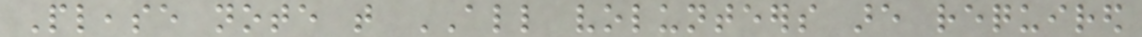Please note that ALL volunteers are required
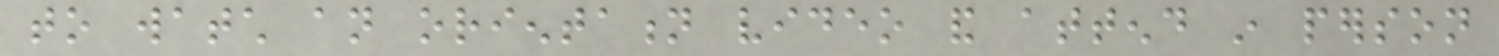to watch an orientation video and attend in person
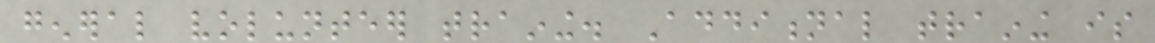general volunteer training. Additional training is
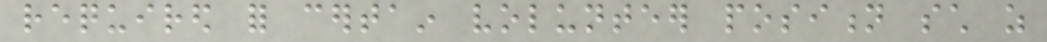required for certain volunteer position such as
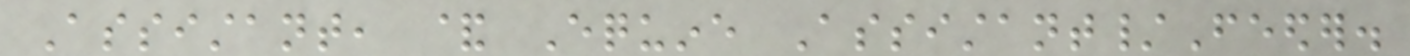Assistant, & Equine Assistant/Feeder.
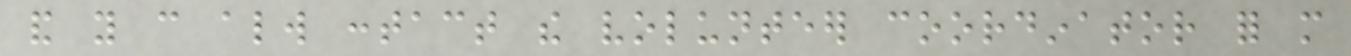and you can always contact the volunteer coordinator for more
